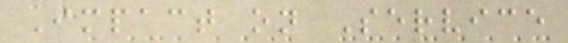Impact on Service
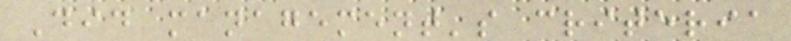Did management's criteria
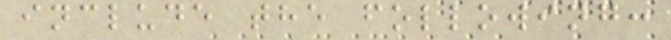include the following:
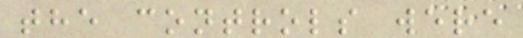the controls were
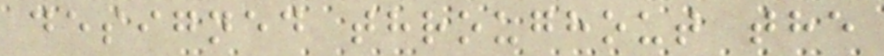designed throughout the
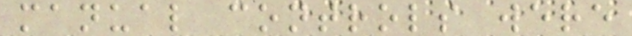manual controls were
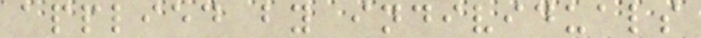applied by individuals
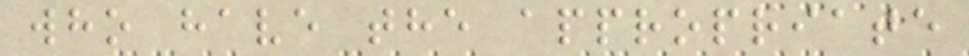who have the appropriate
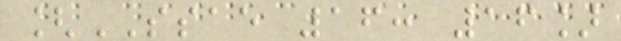[SSAE 16: 16]
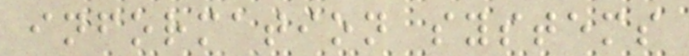information systems
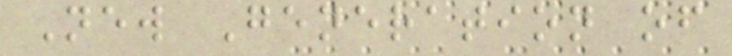New Generation of
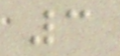3
